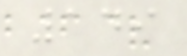149
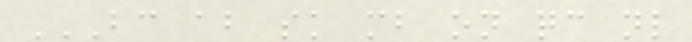BC AB SK MB ON QC NL
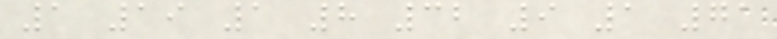1 19 1 8 32 9 1 71
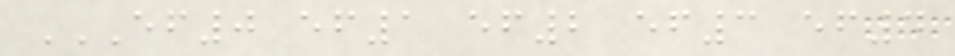EF0 EF1 EF2 EF3 EF4
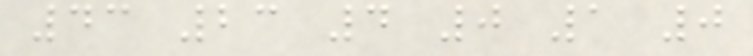43 23 4 0 1 0
